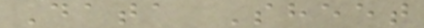Data Sheet
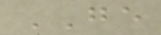GE
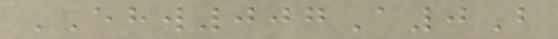EHW007A0B
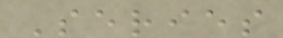Series
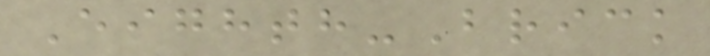Eighth-Brick
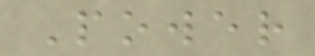Power
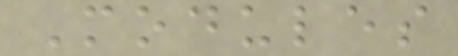Modules
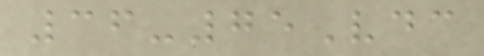36-75Vdc
